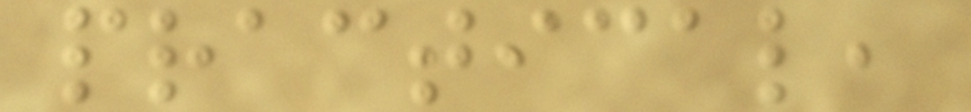practical,
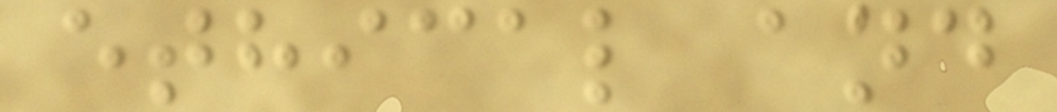ethical and
